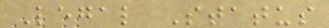Legal Status
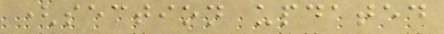(section updated
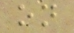on
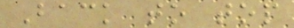Back to top
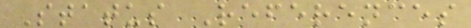Status References
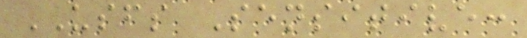USFS Sensitive:
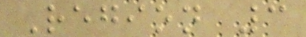Region 3
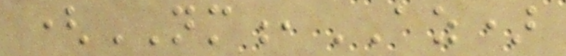(NM,AZ)
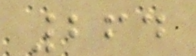264
